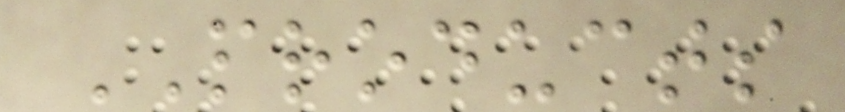PRODUCTS
